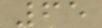65
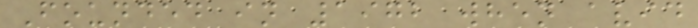Founded in 1972 when avid
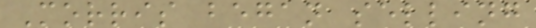Morris began selling
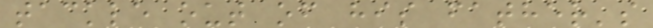tackle out of his father's
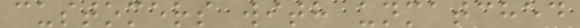customers with unmatched
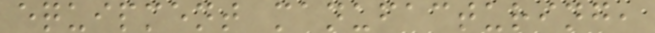equipment manufacturing,
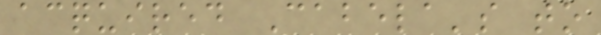acquired Cabela's to
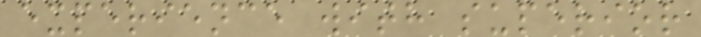experience with superior
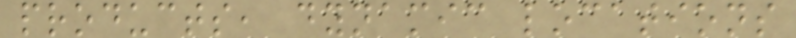products, dynamic locations
